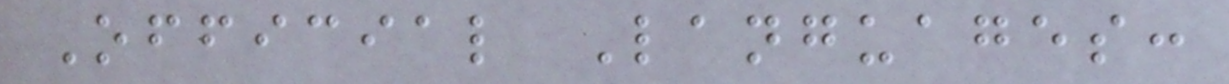Official Languages:
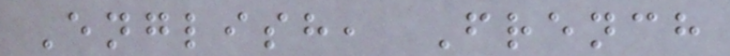English, French
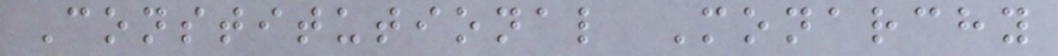Constitutional Monarchy
